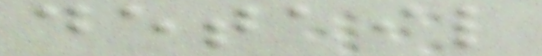detail
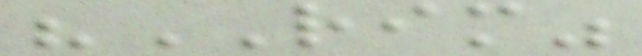"RIM"
